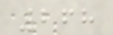268
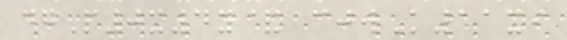dgP0x4y& cjwK11xi
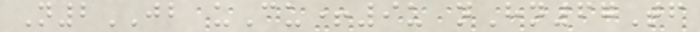N2JB uCu+9u nHn67Tf
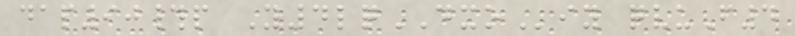dap90#p Y4lqDXOiy qvuF4
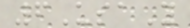6UsaY
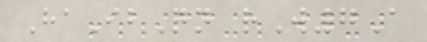HaIbQn rW7A
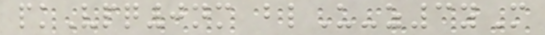pkVpq0nm blU-z3yM
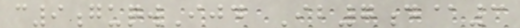c9guqwIjd Ib7d@3
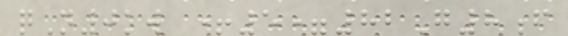qN0kw +5=82G8f
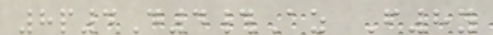8p4D4#Az F8y
